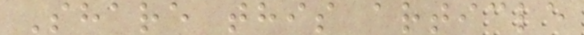Share this article
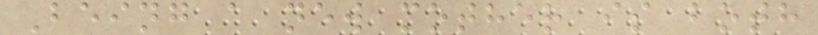Being a new mother is both
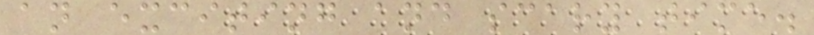an exciting and scary time.
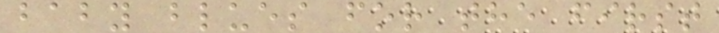baby blues for the first
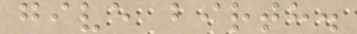give birth.
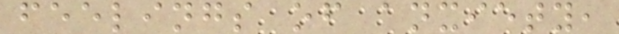feelings of anxiety,
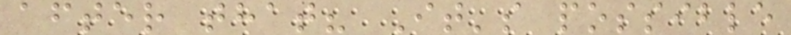after that? It's possible
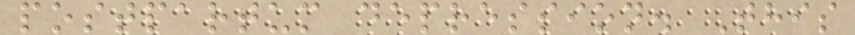postpartum depression. This
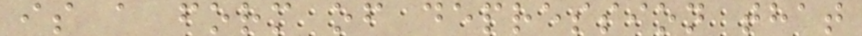is a form of depression that
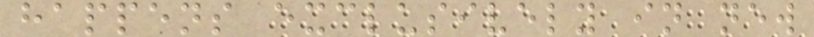happens exclusively in new
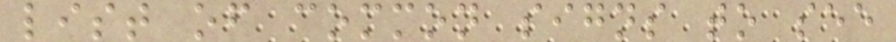list of common signs to see
